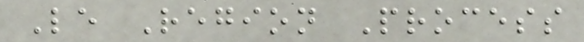Le Region Process
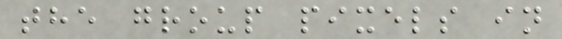the group pixels in
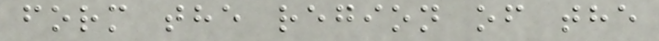form the region of the
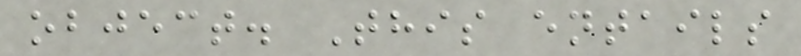object. This entails
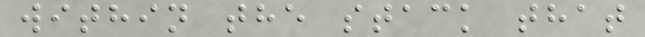within the stack that
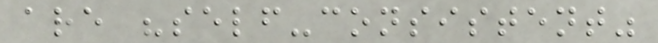are "self-consistent"
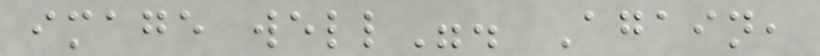image well". Again,
